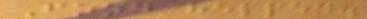Food helped.
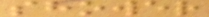shower
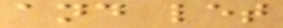and let
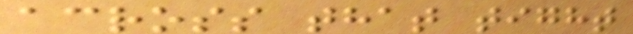across that tight
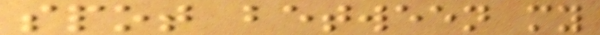spot between my
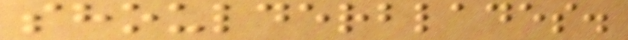shoulderblades.
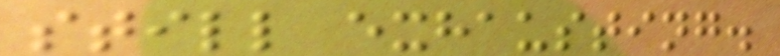still exhausting.
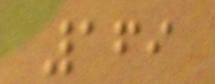169
